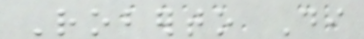Roberto Di
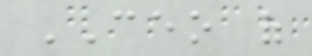CEO of
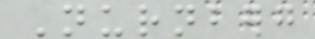Nurnberg
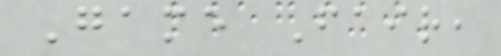Game Fair,
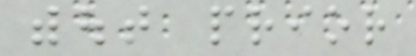without prior
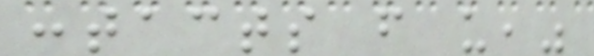contacts from us,"
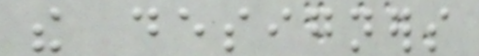the designers
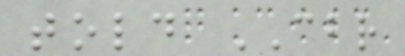told CBR
